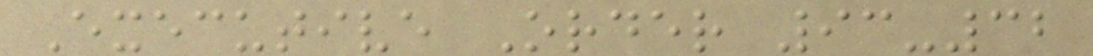Executive Order 93-32
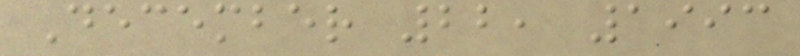December 22, 1993
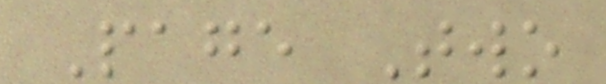Page Two
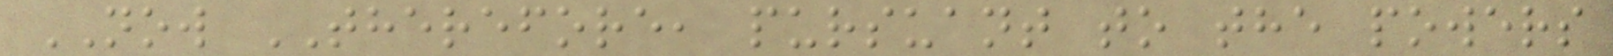NOW THEREFORE, pursuant to the powers
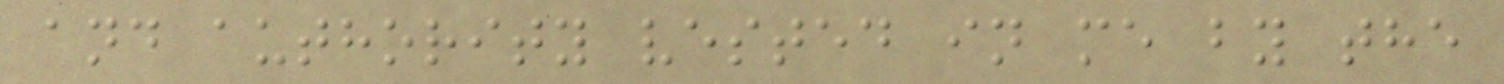and authority vested in me by the
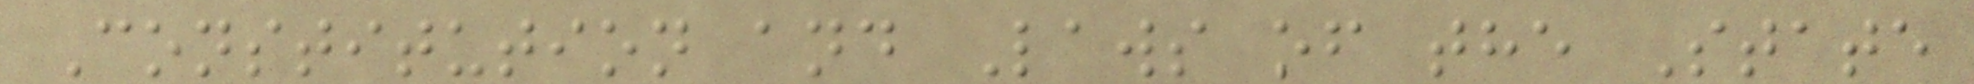Constitution and Laws of the State
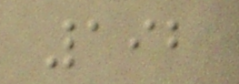192
